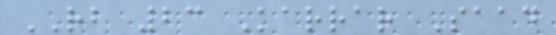RB 23 Karrar Saad
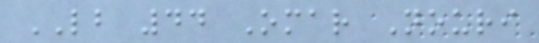LB 44 Omar Nouri
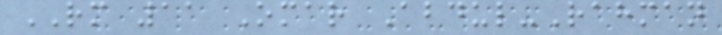RM 11 Omar Abdul-Rahman
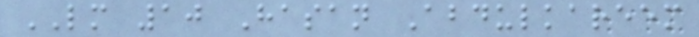LM 10 Hasan Abdulkareem
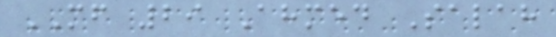MF 29 Ahmed Salah
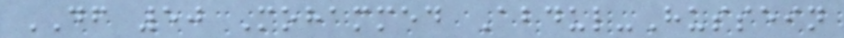DF 50 Mohammed Abdul-Hussein
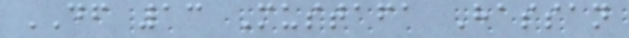DF 13 Mustafa Hassan
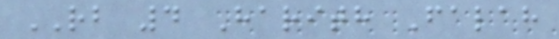RB 4 Harith Falah
